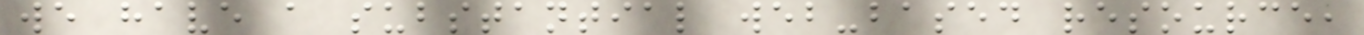we have a substantial web-based resource,
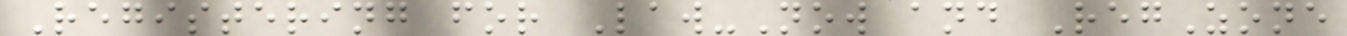Registering for Law-Now and RegZone
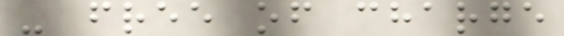- free of charge
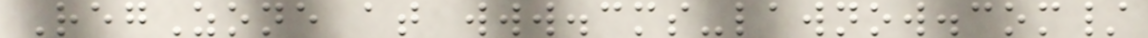RegZone at www.cms-lawnow.com/
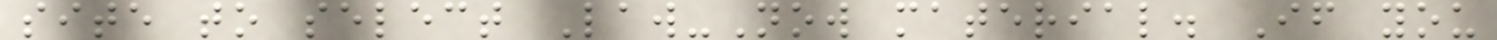site to select Law-Now material. If you
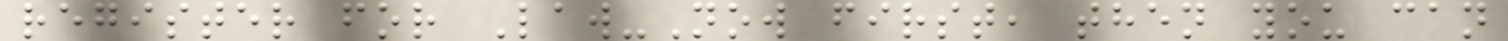register for Law-Now first, then you can
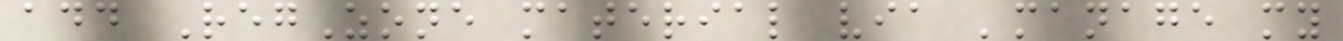add RegZone material via 'manage my
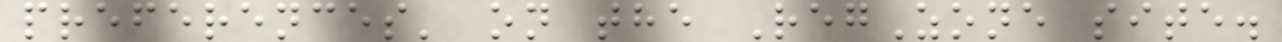preferences' on the RegZone site.
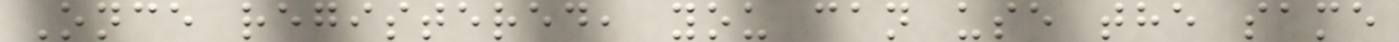Once registered, you can use the same
